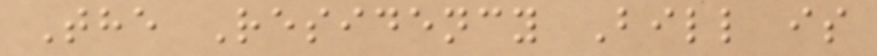The Residency Bill is
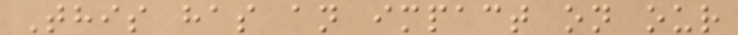This has an impact on our
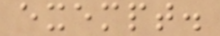exempt.
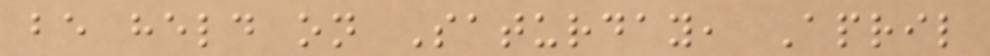be held on Saturday, April
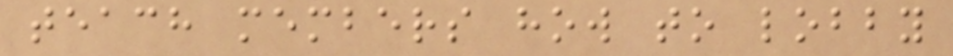teach members how to lobby
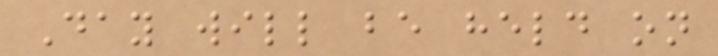Day will be held on
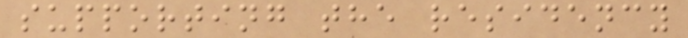supporting the residency
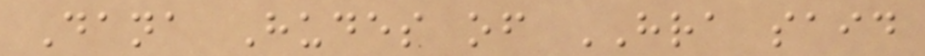Dana Hudes of HRA said
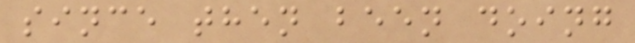since then been doing
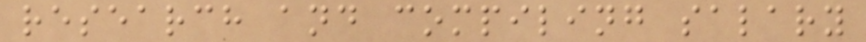research and compiling salary
